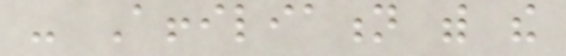- Affiliation with the
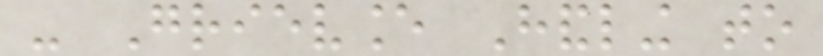- Grievance Handling to
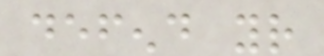defend your
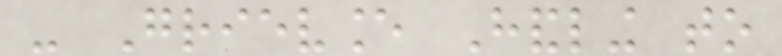- Grievance Handling to
